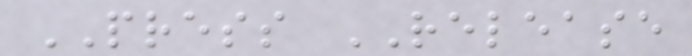PRESS RELEASE
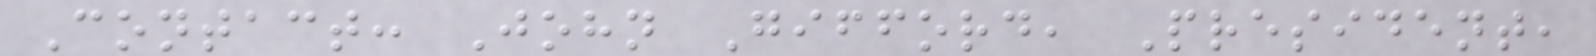Contact: John Gifford, President,
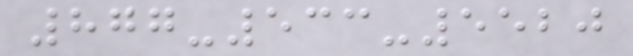877-533-5520
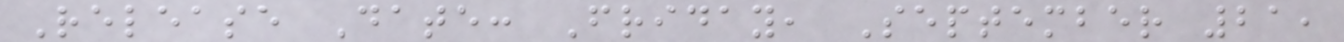Release Date: Friday, September 21,
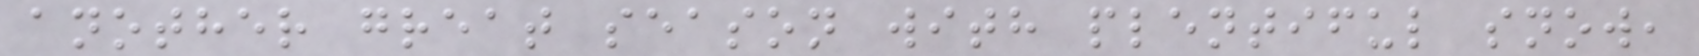another great season with plentiful snow,
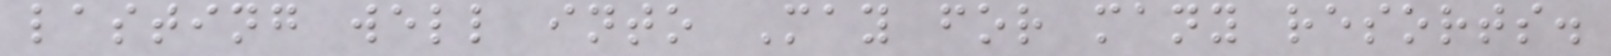lasting well into May for many resorts.
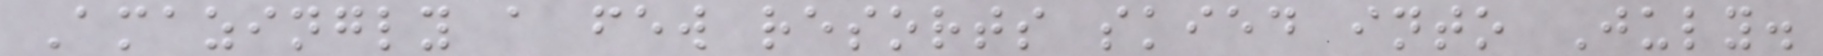Amazingly a few resorts skied into July.
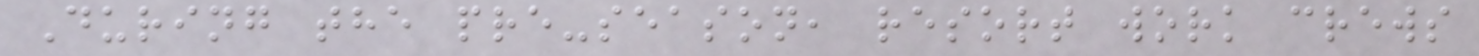During the pre-season, resort work crews
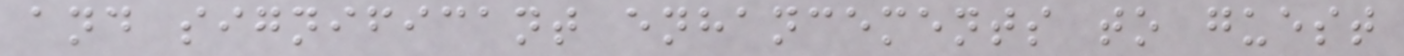and significant enhancements to guest
